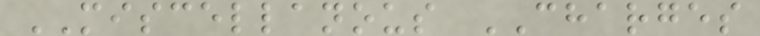MISCELLANOUS CHARGES
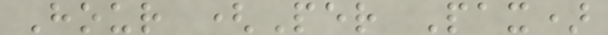Hour (Per Pax)
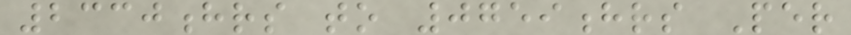2330hrs to 0759hrs Per
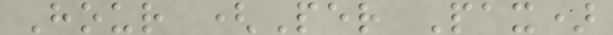Hour (Per Pax)
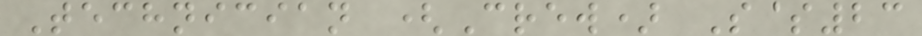Technician (Crew) S$23
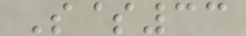S$33
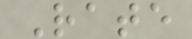Rate
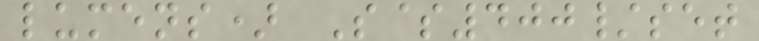lumens) S$400/set
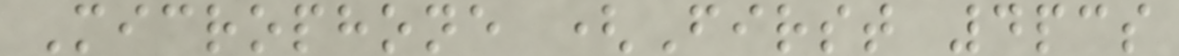Microphone (First 4pcs
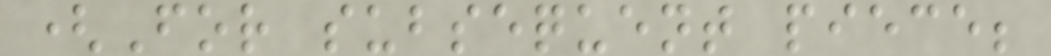(For subsequent piece;
